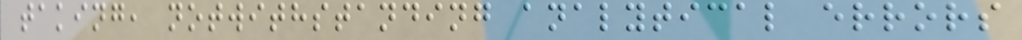taking, notwithstanding analytical errors
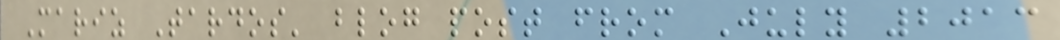Mariz Tardos' blog post from July 2013
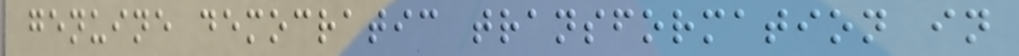genuine democratic transformation in
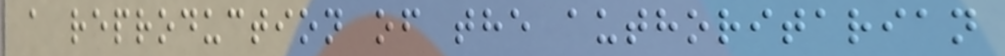a reproduction of the authoritarian
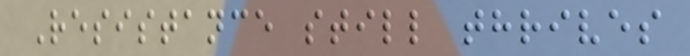Resistance still thrives
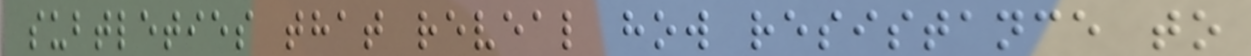subtleties that reveal how resistance to
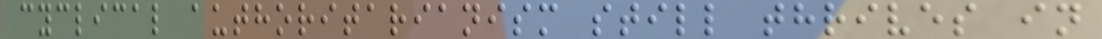cyclical authoritarianism still thrives in
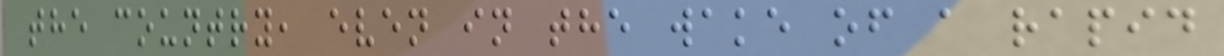the country, even in the wake of a rapid
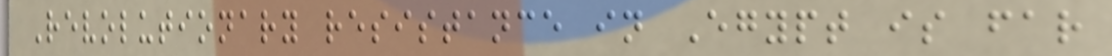Revolutionary resistance in Egypt is far
